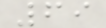69
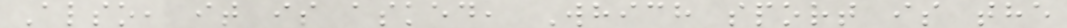Also, it is asked, Which sport is the
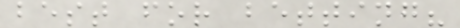best for betting?
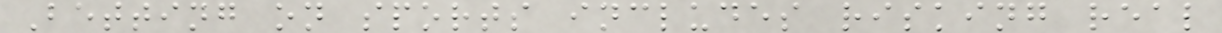Betting on sports includes risking real
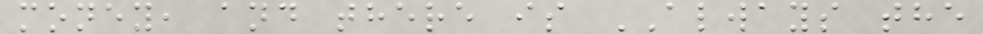money, and there is ALWAYS the
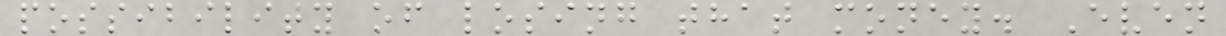possibility of losing that money. Even
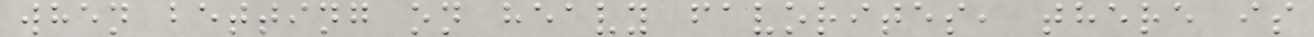when betting on heavy favorites, there is
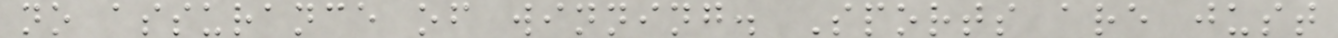no assurance of winning. Sports are just
